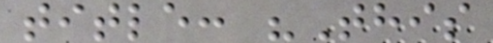title: "This
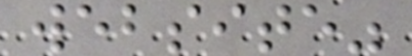website"
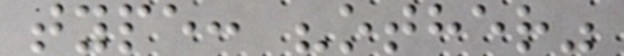type: "other"
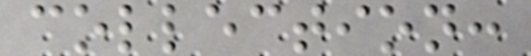collection:
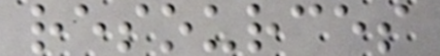resources
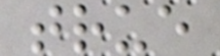true
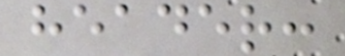header:
